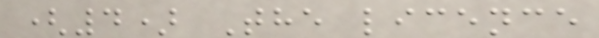(4) The licence
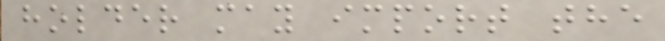holder may import the
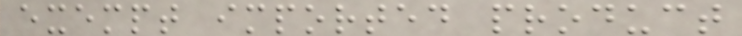exempt imported product
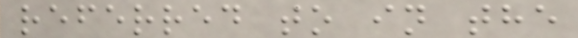referred to in the
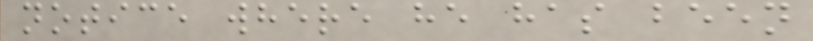notice where he has been
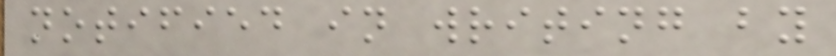notified in writing by
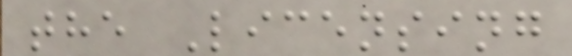the Licensing
